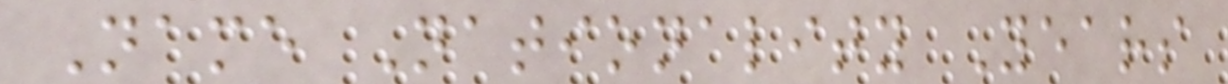Name Nationality Years
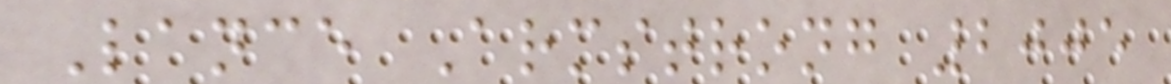Lance Armstrong 2005
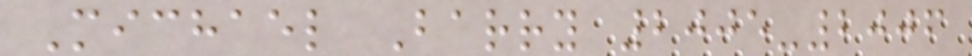Michael Barry 2005-2006
